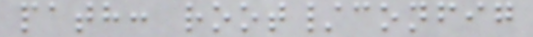path: root/config
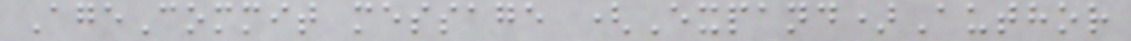AgeCommit message (Expand)Author
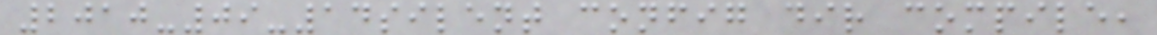2010-09-14silent config dir compile,
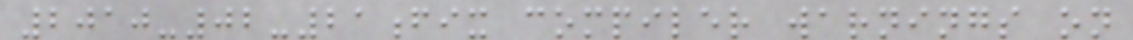2010-02-21fix compiler warnings on
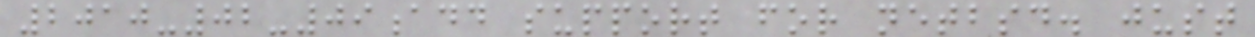2010-02-09add support for netbsd. just
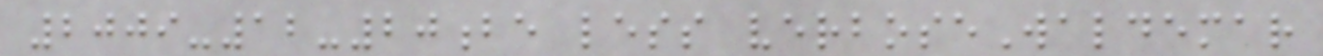2009-12-20be less verboseWaldemar
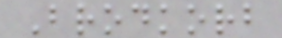Brodkorb
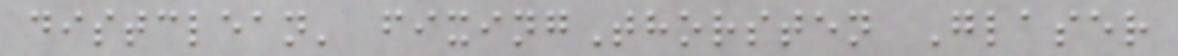distclean' fixingThorsten Glaser
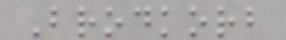Brodkorb
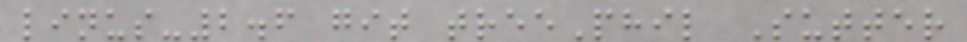linus-2.6 git treePhil Sutter
